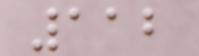112
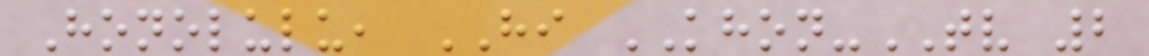Honolulu, HI KHON-TV 2
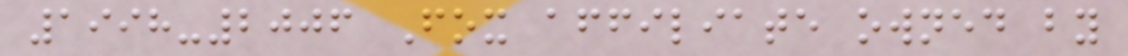1998-2006 Fox affiliate owned by
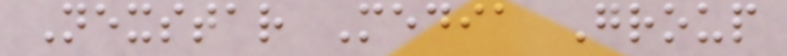Nexstar Media Group
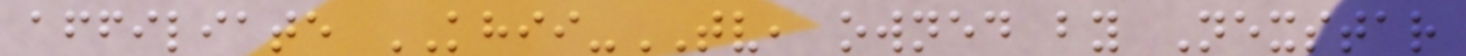affiliate KHII-TV, owned by Nexstar
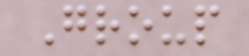Group
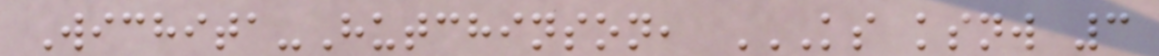Wichita-Hutchinson, KS KSNW 3
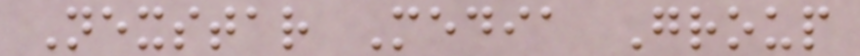Nexstar Media Group
